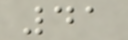41
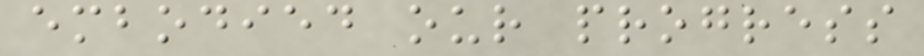embodied our progress
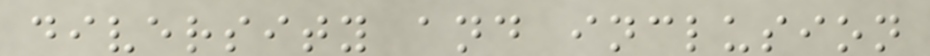diversity and inclusion
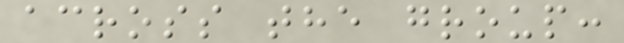across the group:
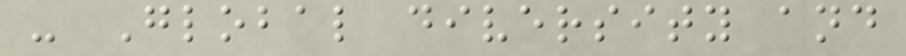- Global diversity and
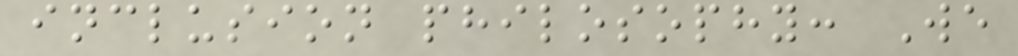inclusion philosophy: We
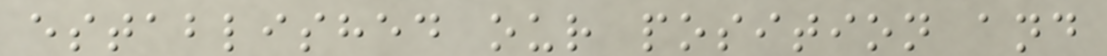established our position and
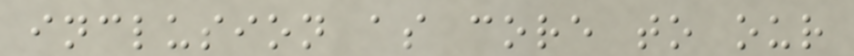inclusion as core to our
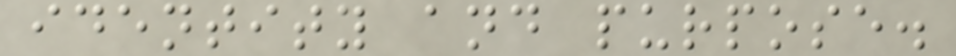identity and purpose.
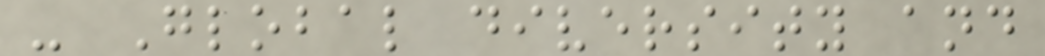- Global diversity and
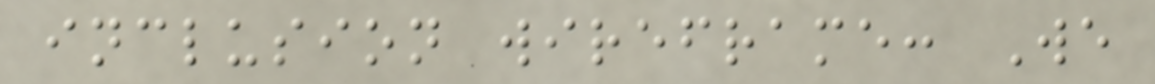inclusion wireframe: We
